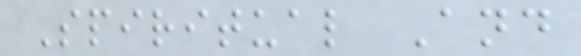Spiritual And
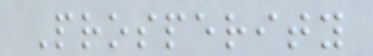Prosperity
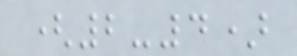(2-4)
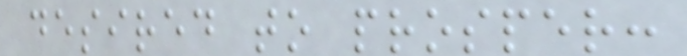desired to prosper:
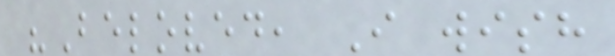"Beloved, I wish
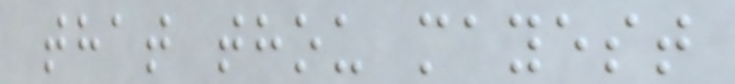that thou mayest
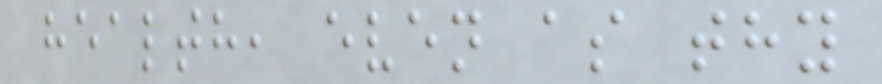health, even as thy
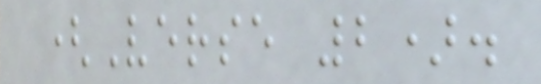(Verse 2).
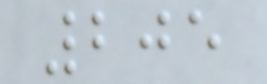205
